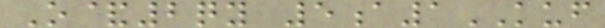O&2qy 5a1KUF
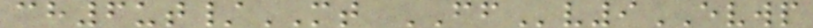ch6ut/MT FFv9EVWP
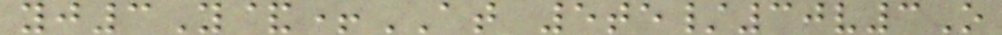yj3Y&+AT 5te/30v3O
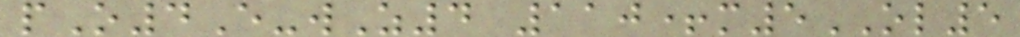pO4E-wZ4 110+m5OL5
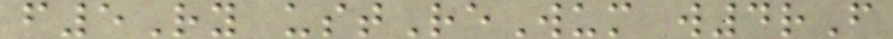f5Ry ustReWum w4rF
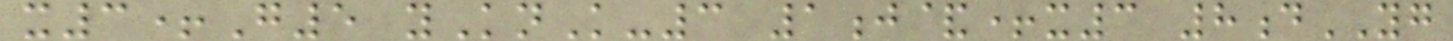x3+G5 yKnK-3 1j&+x3 8dYG
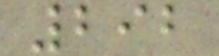292
